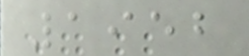1952
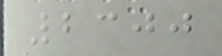2300
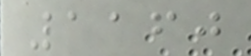1160
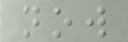now
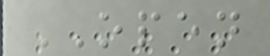OPEN
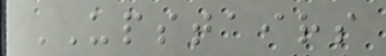UPSTAIRS
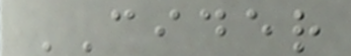CIDER
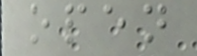open
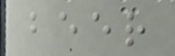beer
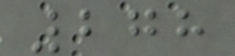278
